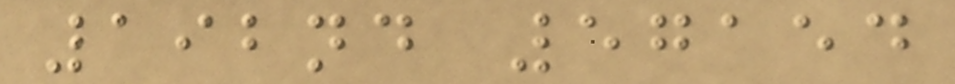192nd 57154
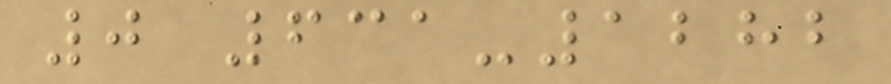0 631-1282
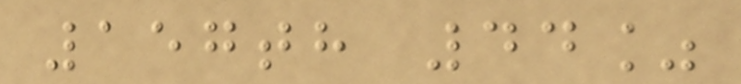157th 44%
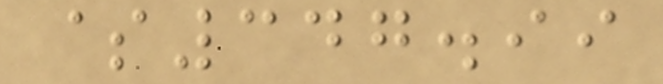$347.99
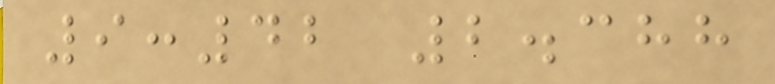9:42 2.388
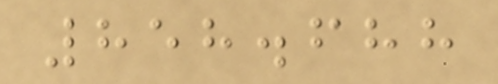858.688
